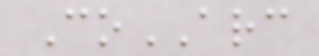CoARC
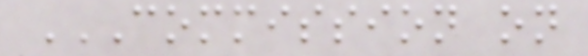COMMISSION ON
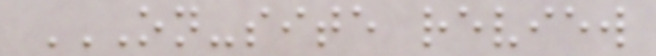ON-SITE REVIEW
